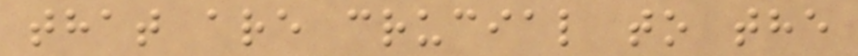that are crucial to the
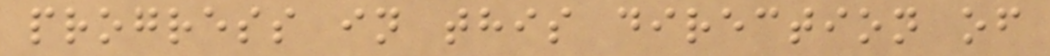progress in this direction of
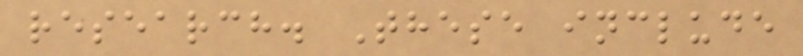research. These include
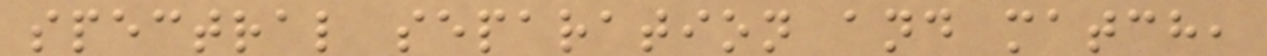spectral separation and match,
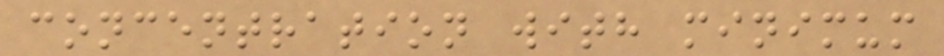concentration with minimum
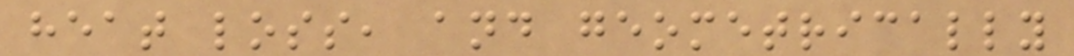heat loss, and geometrically
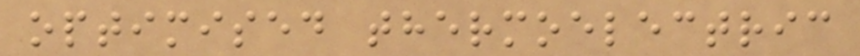optimised thermoelectric
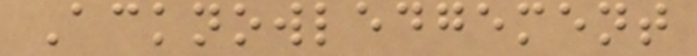Acknowledgement
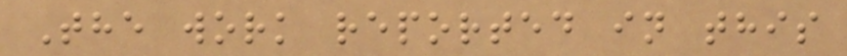The work reported in this
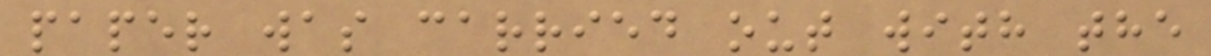paper was carried out with the
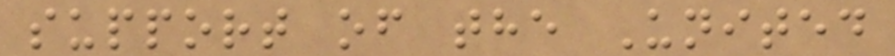support of the United
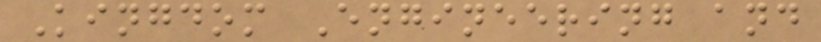Kingdom Engineering and
